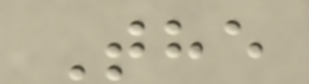The
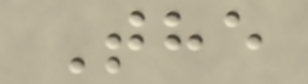The
